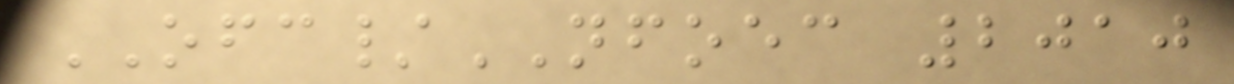OFC/NFOEC 2010
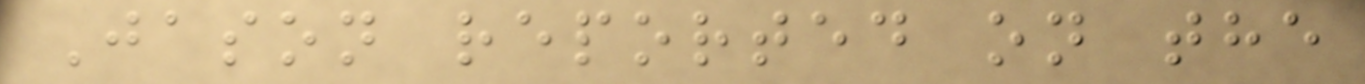Jason reported on the
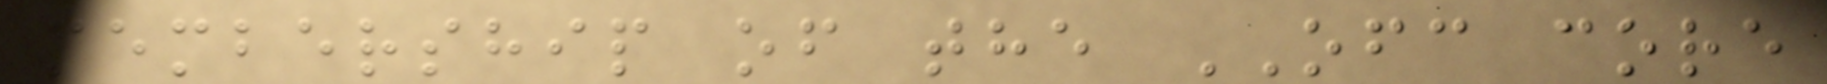membership of the OFC core
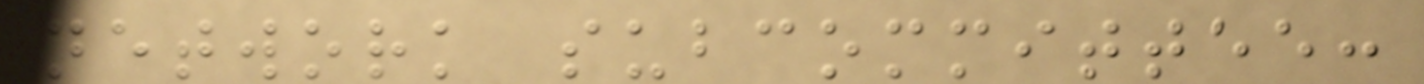network subcommittee:
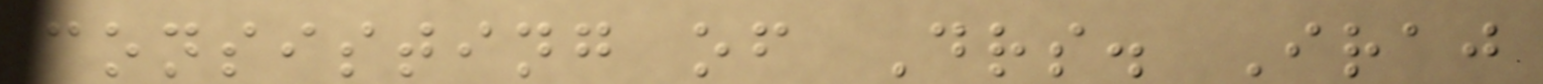consisting of Drs. Iraj
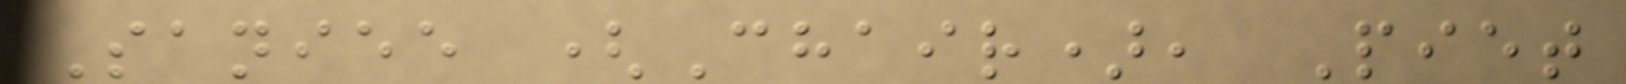Saniee (Chair), Piet
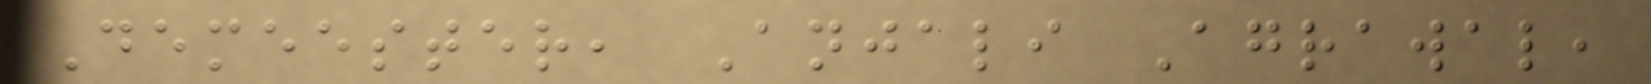Demeester, Anjali Agrawal,
